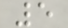5
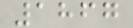1867
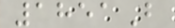1851B
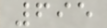695
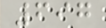697
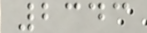2343
